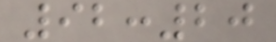92:20
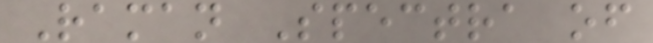Raman Spectra of
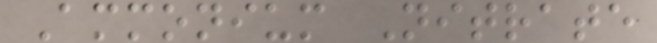Ammonium Nitrate
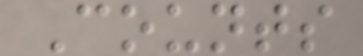Counts
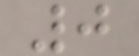0
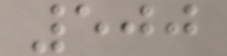500
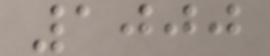1000
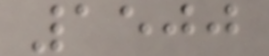1500
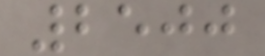2500
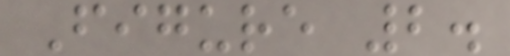Figure 2.
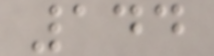144
